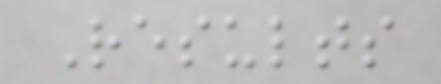Results
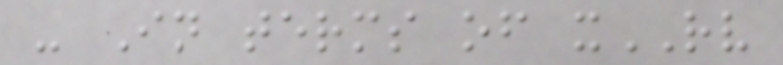- In terms of xRV
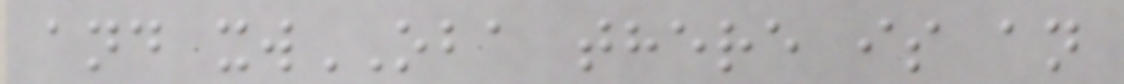and xwOBA there is an
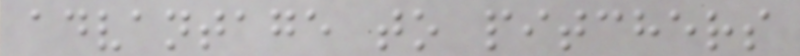advantage to pitchers
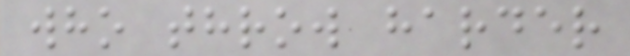who throw harder
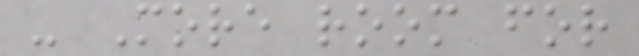- More room for
